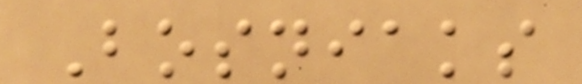Bosniaks
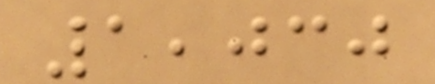1,030
